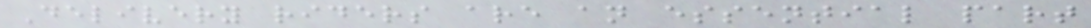Delivery riders are an essential part
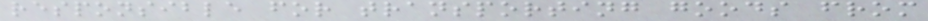responsible for transporting goods from
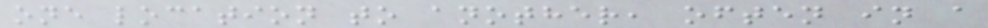one location to another, often in a
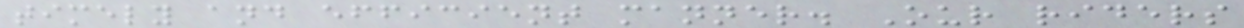timely and efficient manner. Our riders
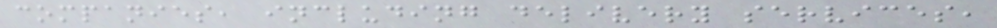companies, including delivery services,
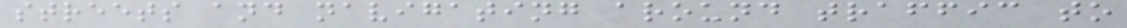streets and navigating around traffic to
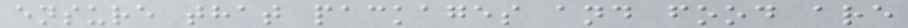ensure that packages and food are
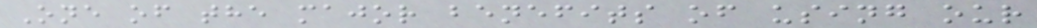One of the major benefits of using our
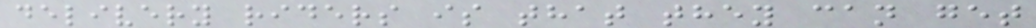delivery riders is that they can get
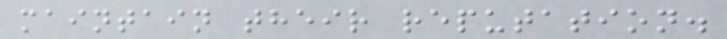maintain their reputation.
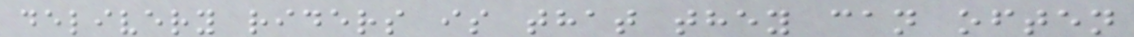delivery riders is that they can often
